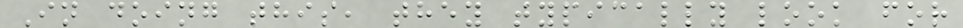In doing this, they typically look for
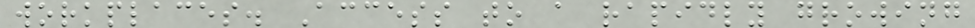workplaces. Access to a rapidly growing
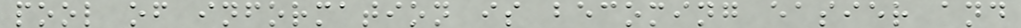pool of information is becoming easier and
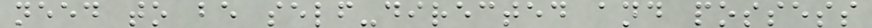need to be self-directed and possess
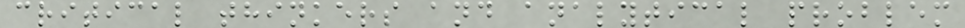critical thinkers and analytical problem
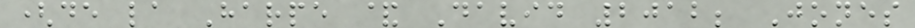(de la Harpe & David 2012; Jones
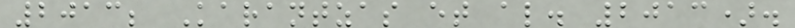2013; Karantzas et al. 2013).
